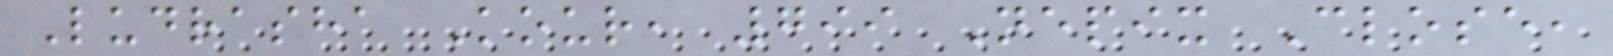Ludrasha Kour, 799 Nepix Close,
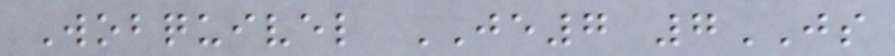Wobquivel JE7 7JS
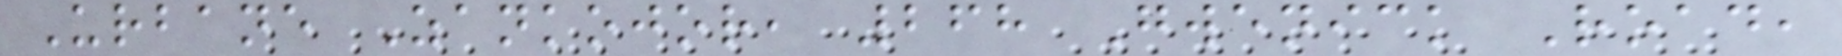Urbane Zankojor, 268 Gwenick Road,
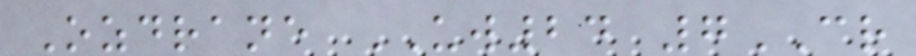Ozdrane UW24 7CR
